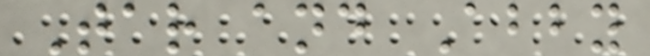Tar and Abby
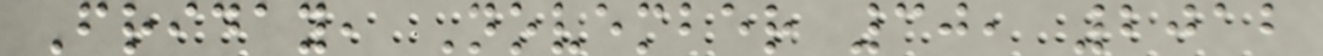Friday, November 30, 2012
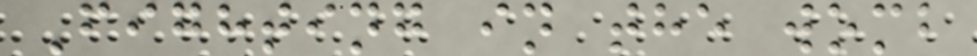Fighting in the womb
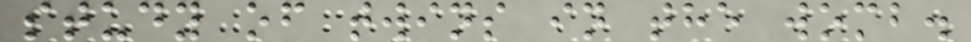study of twins in the womb.
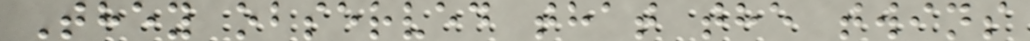They observed that the twins
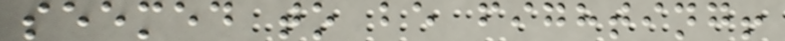seemed to be fighting!
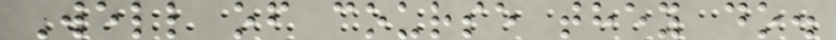Well of course they do.
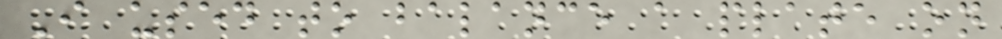I used to balance a plate on
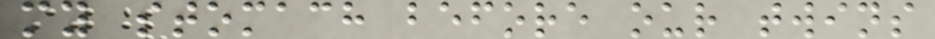my stomach before our twins
